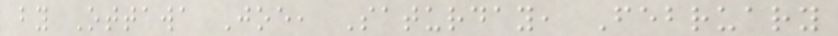by Ottawa Joe, Saturday, February
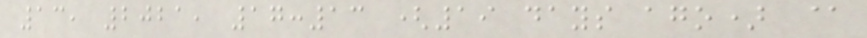13, 2021, 17:13 (19 days ago) @
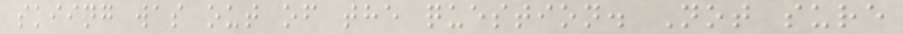skiing was out of the question. Not sure
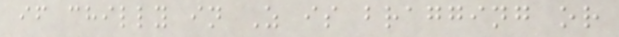if chilly in Z is bragging or
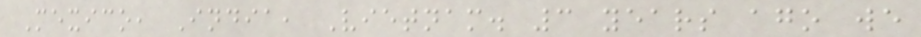Mexico, India, Vietnam. 3 years ago we
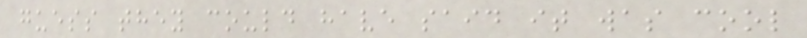guess they could have said it was cool
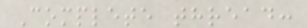Complete thread:
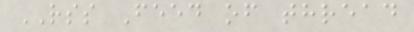RSS Feed of thread
